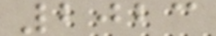2023
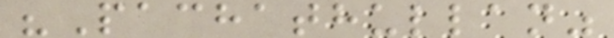"Pachathullan"
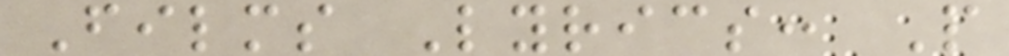Films Lyrics: P
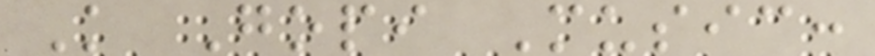K Gopi Music:
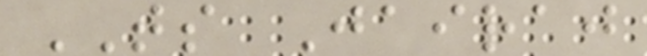TS Jairaj
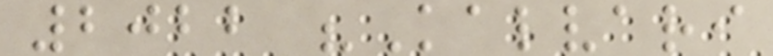2022 "Kalvari
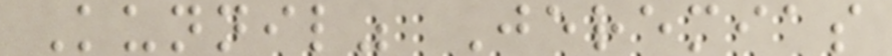Kunnil" Jeremias
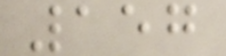157
